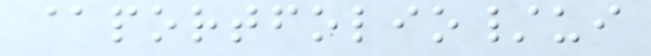@portfolio/ui
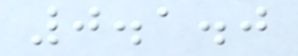0.1.0
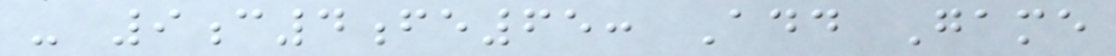- 9c4fe65: Add Game
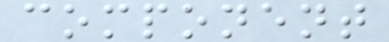component
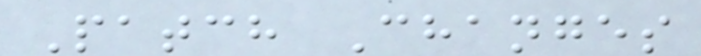Patch Changes
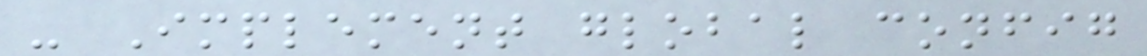- Implement global config
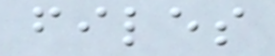files
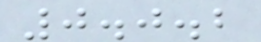0.0.2
